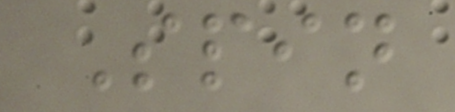Spin
